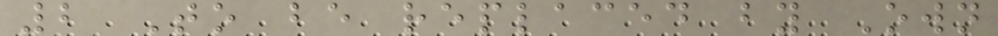2 To be replaced by Own
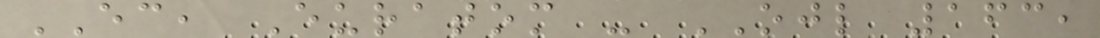EC, Euratom - OJL 163,
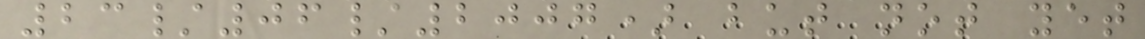23/06/2007) but not yet
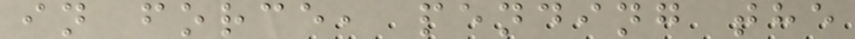in force, pending the
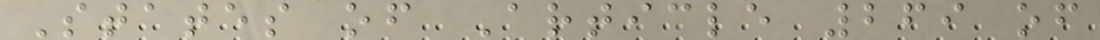States of Article 269 of
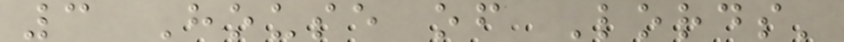3 House of Lords'
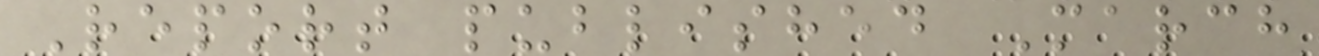Report published March
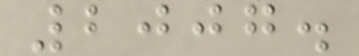2007.
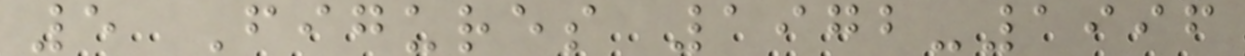5 Figures 1972-1996
